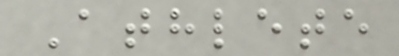Athlete
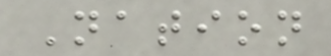Nation
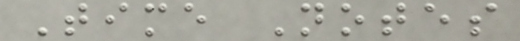Time Notes
